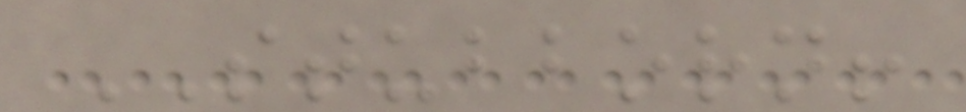STUBBORN!
